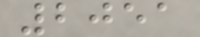2051
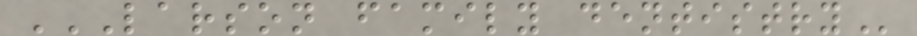LARSON FAMILY DENTISTRY
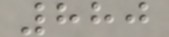880
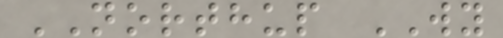NORTHUP WY
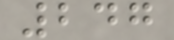247
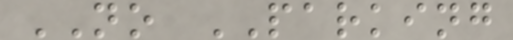NO PARKING
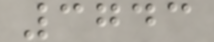3743
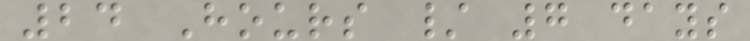24 Hours / 7 days
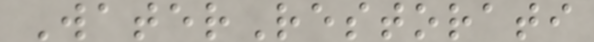WaterRestorati
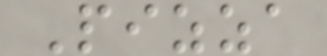Pizza
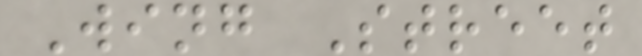Wing Street
